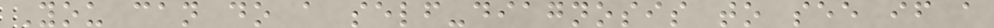You can do a self-diagnosis to see if a
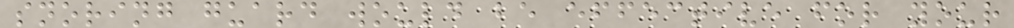snoring guard would be effective for your
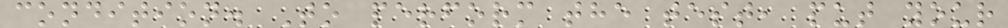condition. To perform the test, put your
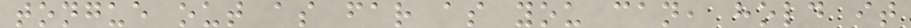tongue out as far as you can, hold it
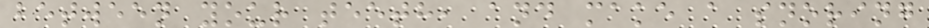between your teeth, and make a snoring
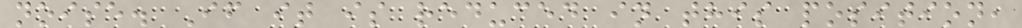noise. If it is reduced in this position,
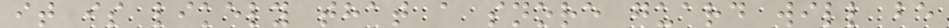it is likely that a snore guard will be
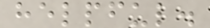helpful.
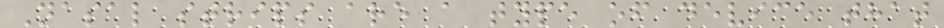Nasal strips are a type of device that
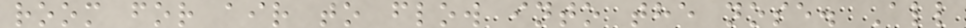room for air to flow into the nose. All
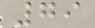79
